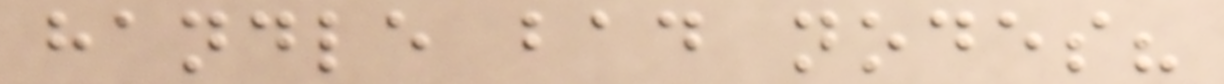handle bad nodes?
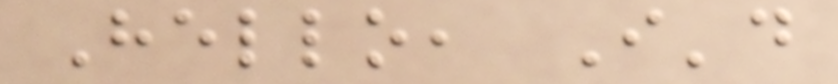Hello, I'd
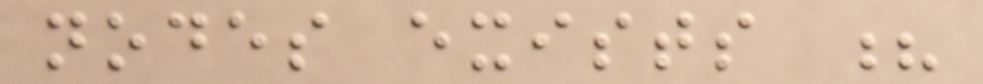nodes exists ?
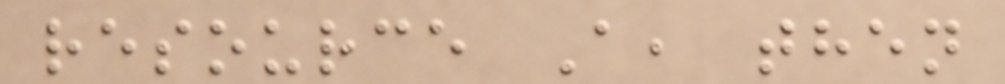resource A, then
